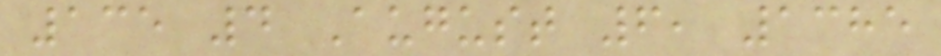135 4 August 6, 1385
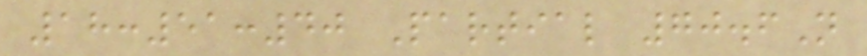18:51:40 Partial 70.6N
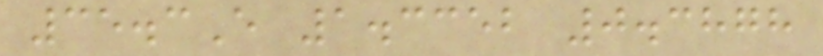35.3E 1.3352 0.3878
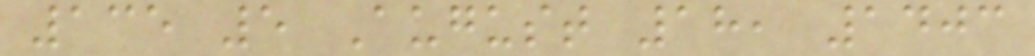135 5 August 18, 1403
